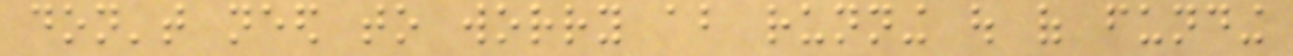don't need to worry about running out of funding
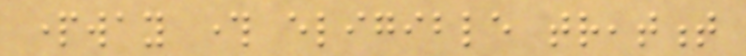partway through eligible treatment
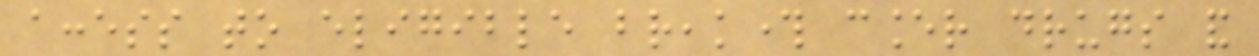access to eligible breakthrough cancer drugs and
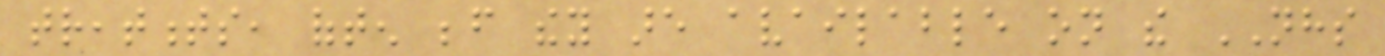treatments, often before they are available on the NHS
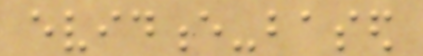evidence-based
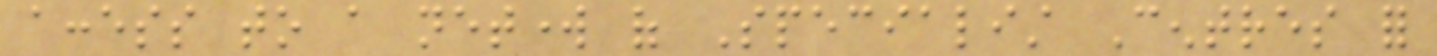access to a network of Specialist Centres for
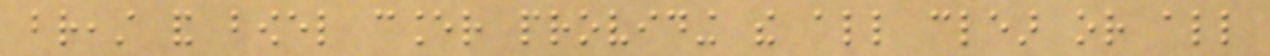breast and bowel cancer providing the all clear or all
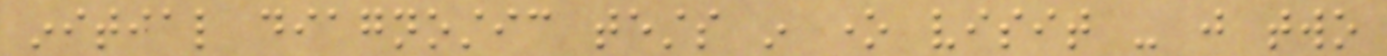initial diagnostic tests in one visit - just two
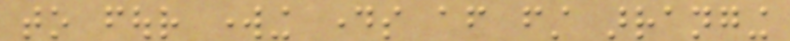to four working days after first arranging
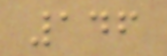146
